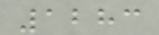1283
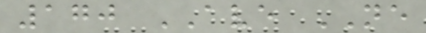170 AVE NE
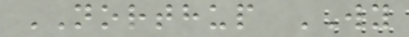NORTHUP WY
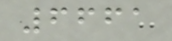6661
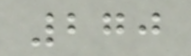270
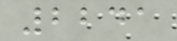2241
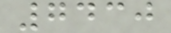7430
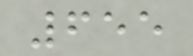655
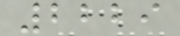2229
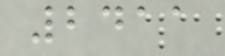2411
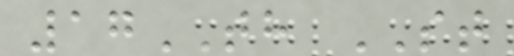17TH ST
